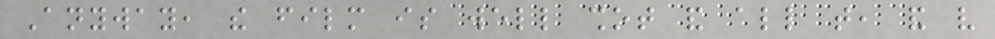Anyway, the film is well shot and all that, and very
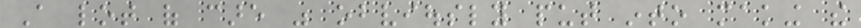A lot of care was obviously put into making the
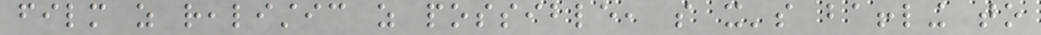film as realistic as possible, so it's baffling to
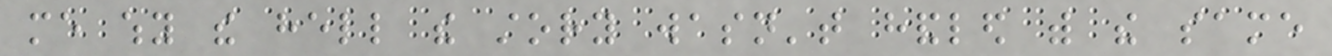me why the hell the story wasn't handled with the same
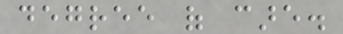degree of care.
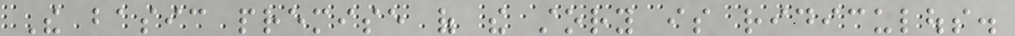The basic premise of the story is ridiculous.
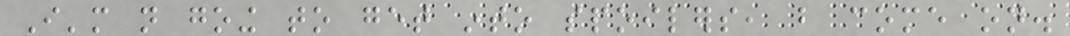I'm not going to get into spoilers, but come on.
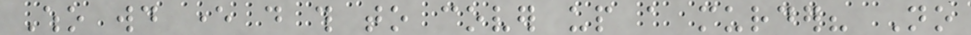Who would ever do this to cover up a murder? No
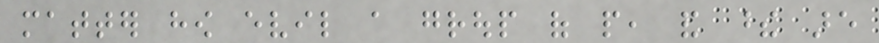matter how evil a group of people, and these are
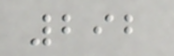292
